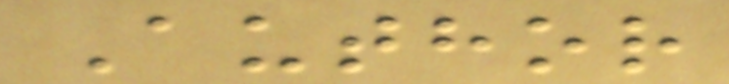Author
